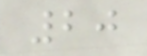20
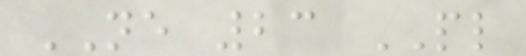NE 23 PL
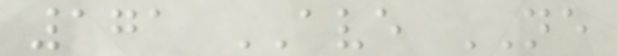171 AVE NE
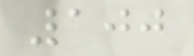100
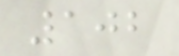102
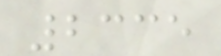2335
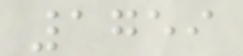1759
